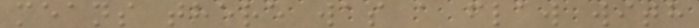means there was a flaw with
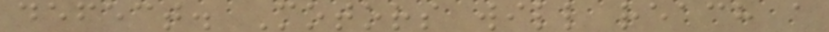defect. Motors will reach a
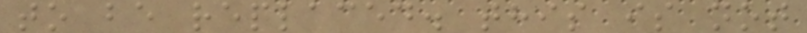to be replaced. this is not
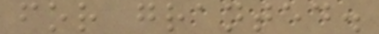for granted.
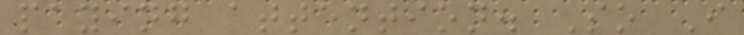paying attention. So I
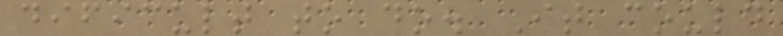dificult to do. It could
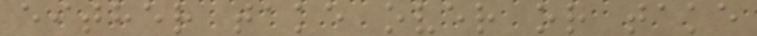either take over or take
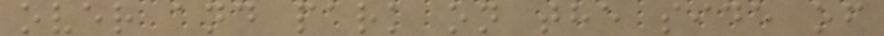over and park on the side of
